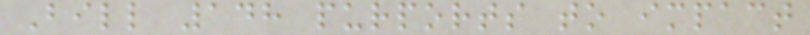Bill 148 purports to impact
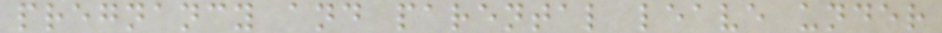pregnancy and parental leave under
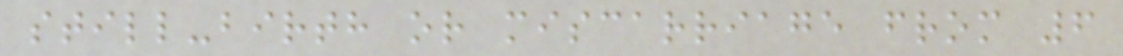still-birth or miscarriage from 6
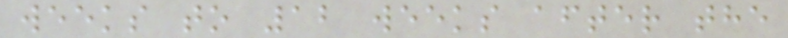weeks to 12 weeks after the
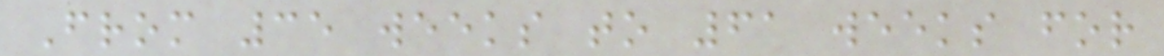From 35 weeks to 61 weeks for
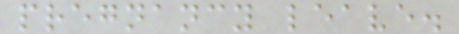pregnancy leave.
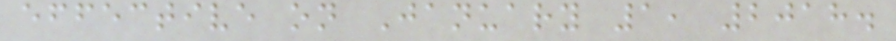effective on January 1, 2018.
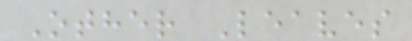Other Leaves
